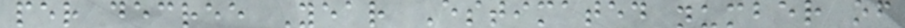per decree Year Estimated number of
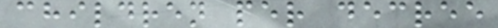children per decree
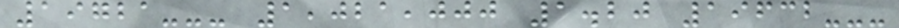19721--- 1,021,000 1.20 19632---
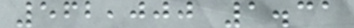562,000 1.31
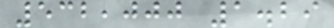532,000 1.29
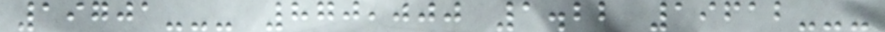19701--- 870,000 1.22 19612---
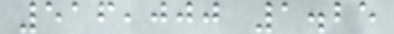516,000 1.25
